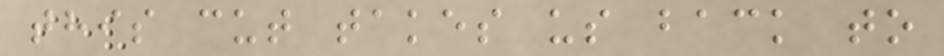this cut takes us back to
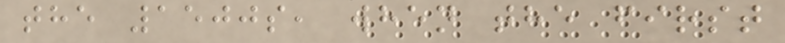the 1500s, when the first
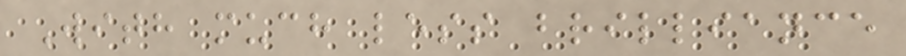With much less brilliance
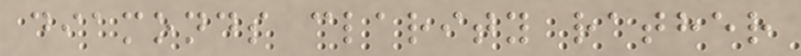diamonds clarity rather
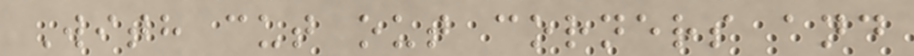With cut out corners and
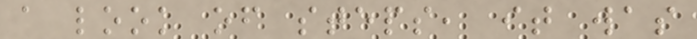a look of steps, it was
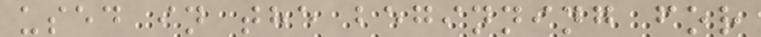used in the beginning for
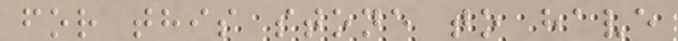for this stone to have
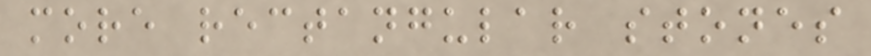more rectangular stones
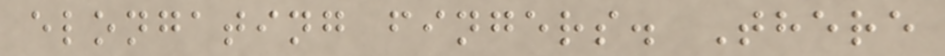elongating fingers. There
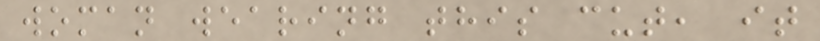woman wearing this cut, it
